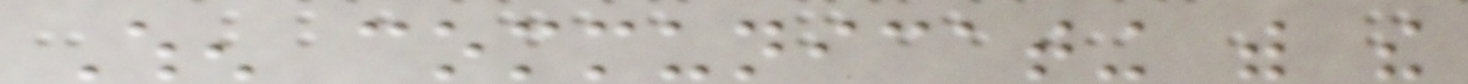When communicating with the
